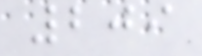209
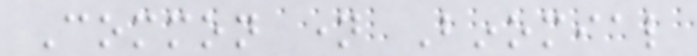Common name Binomial
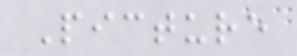Picture
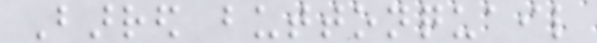Barred buttonquail
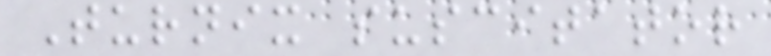Turnix suscitator
